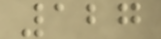127
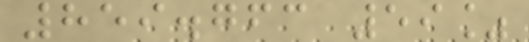859.763 59%
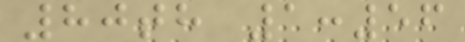80th 1:56
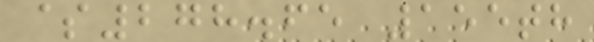$278.65 155th
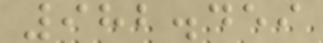982.459
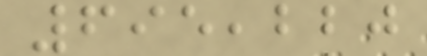695,220
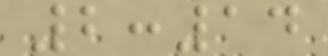2:14
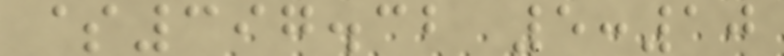$397.32 5:10
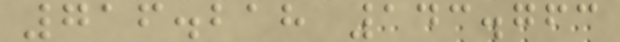716.218 143.763
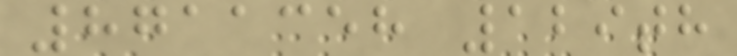8711358 129th
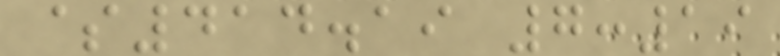$414.19 7:19
